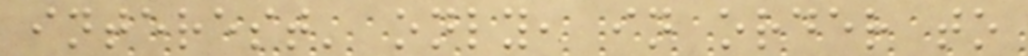interest' only, in order to
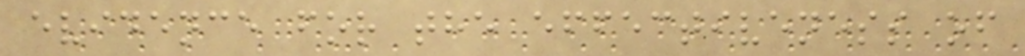evidence for the effectiveness of
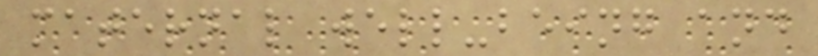maternal well-being and
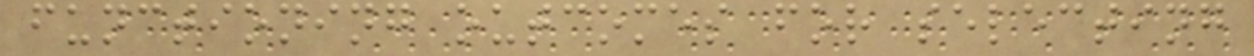functioning outcomes for selecting
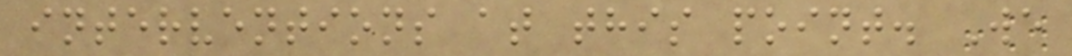interventions at this point. We
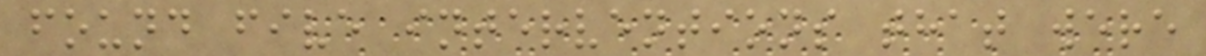found five interventions that were
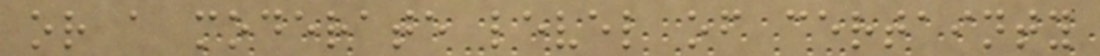or a moderate level of certainty
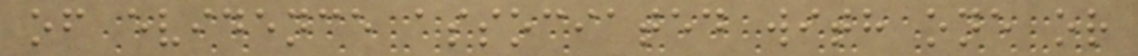of evidence associated with one or
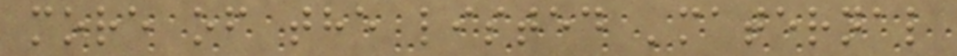more of the listed 'maternal
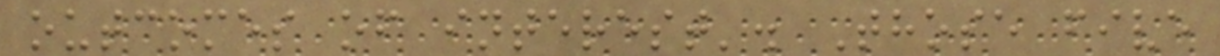outcomes of interest'. Those five
